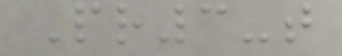Pr3-t
